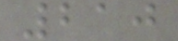210
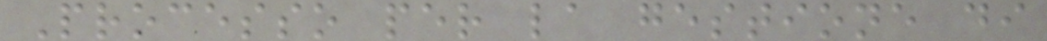Processo per la gestione di
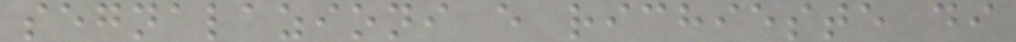segnalazioni e richieste di
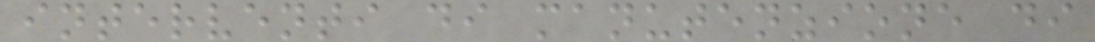interventi di manutenzione di
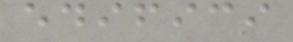edifici
